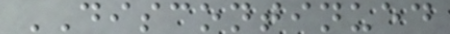DISCONTINUED
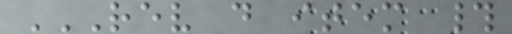REV D ITEM #
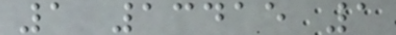1 13415 1
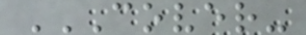COVER-
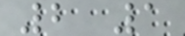2 1
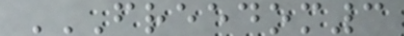FREEDOM3
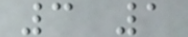3 1
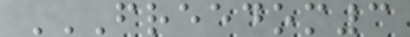FREEDOM3
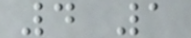4 1
